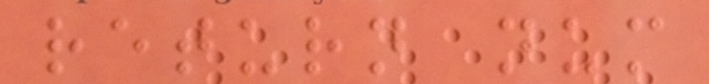return num
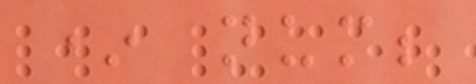* num;
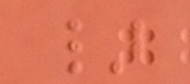}
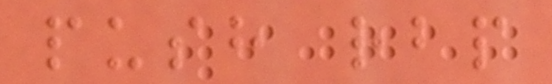push rbp
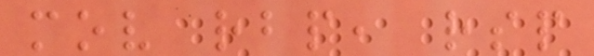mov rbp, rsp
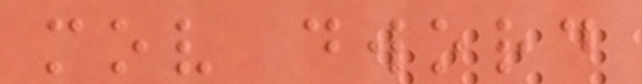mov dword
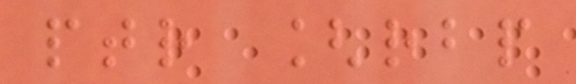ptr [rbp
